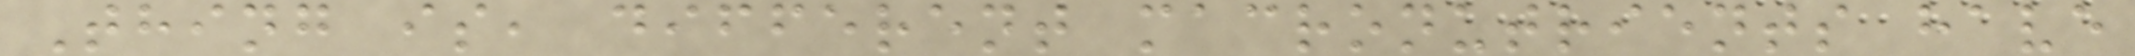Thing is, different macronutrients have
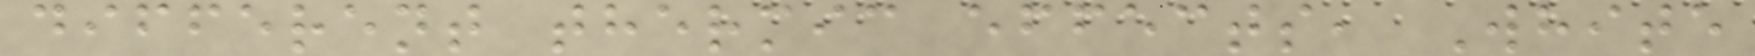different thermic effects, White
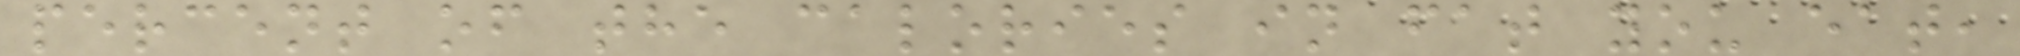percent of the calories in fat you eat,
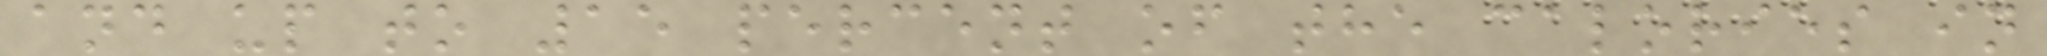and up to 15 percent of the calories in
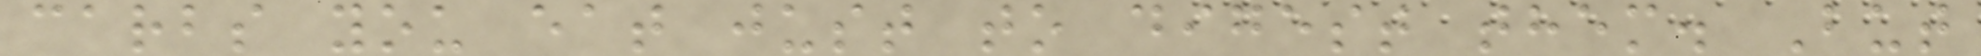carbs you eat just to digest them. But
